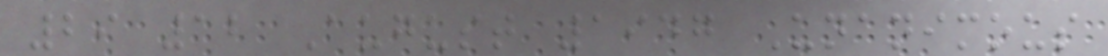29 12 August 1947 Unanimous
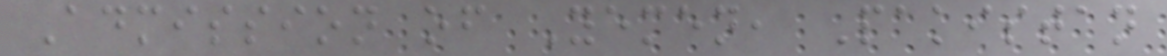Admission of Yemen, Pakistan
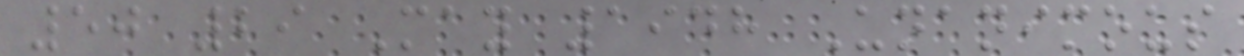50 29 May 1948 Unanimous
